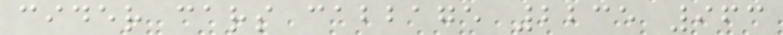cider cars cabbage 2235 963
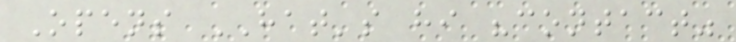Opens HAT's hi "contact"
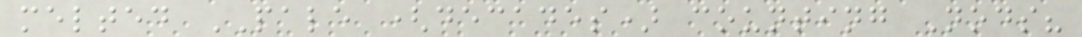melted PALE (decades) counting Nods?
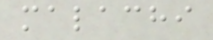malachi
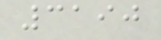3190
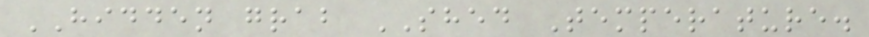HIDDEN grab SHED Temperature.
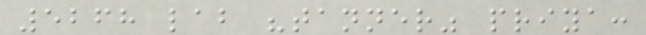5268 lab "tanner" priya:
